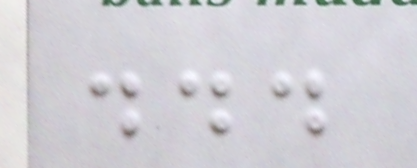...
